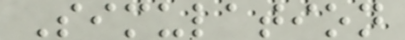Simulation
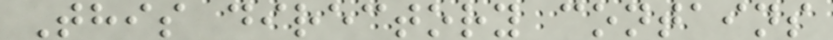This directory contains
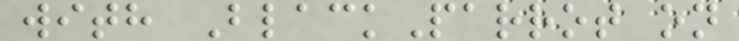with BlackParrot on
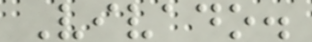Vivado.
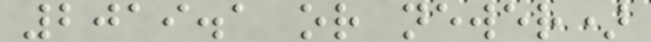2019.1 or newer)
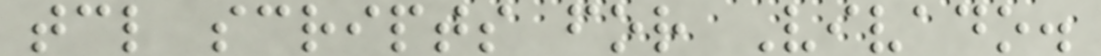tcl scripts for Vivado.
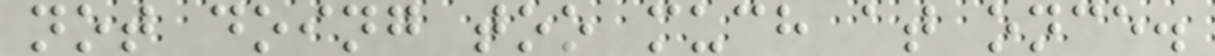not doing too much at once.
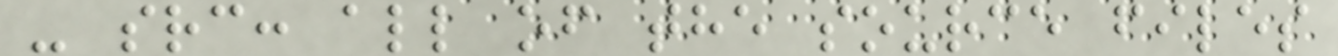- src: all of the source files
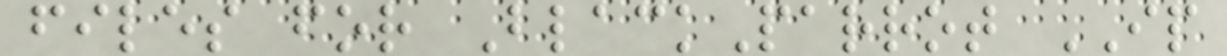files for BlackParrot IP
